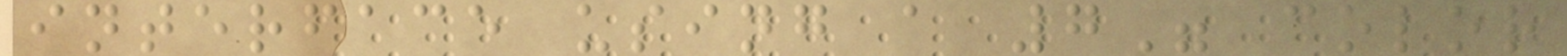interface using a 7" color
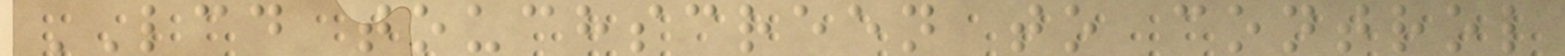LCD touchscreen to control
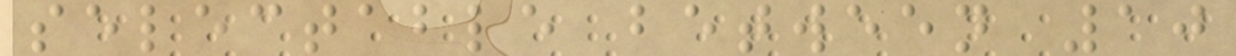selectable between 10
